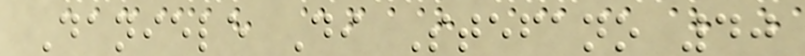Daniele Di Stefano 40
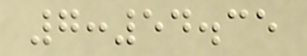7:54.35
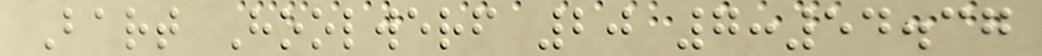Bart Hoolwerf 20 7:54.37
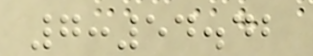7:54.42
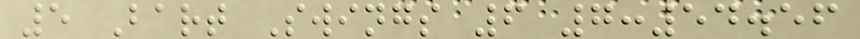5 Bart Swings 6 7:54.56
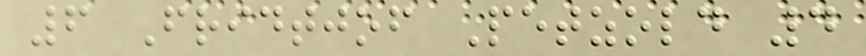6 Fridtjof Petzold 4
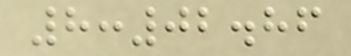8:02.86
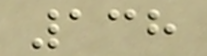138
